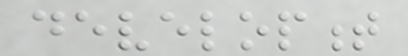development
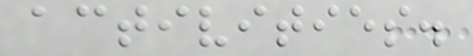activities.
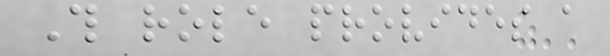This role provides a
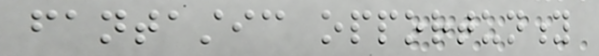fantastic opportunity
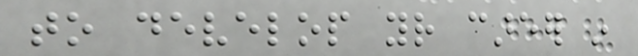to develop your career in
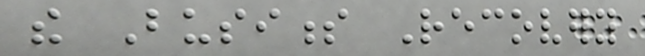the Business Recovery
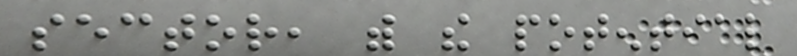sector, with the potential
